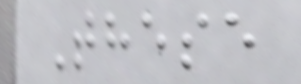These
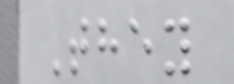They
